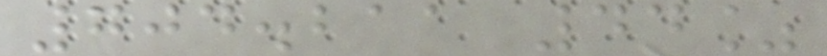704.211 44%
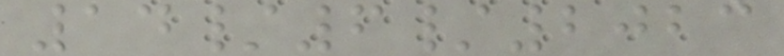14/6/2023
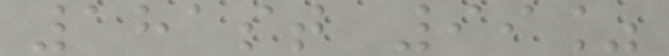181st 99%
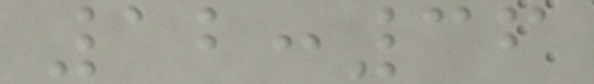12:36
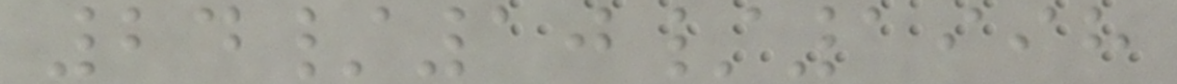24/10/1998
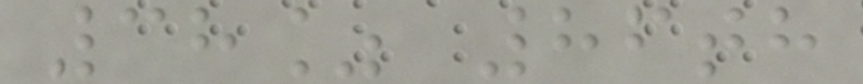38% 86th
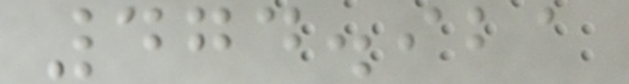474.921
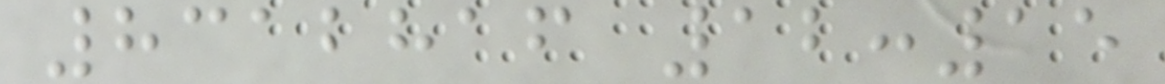8312816 12:15
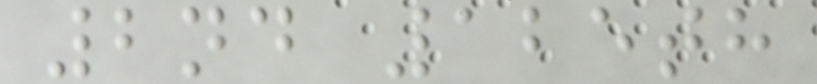2nd 125th
